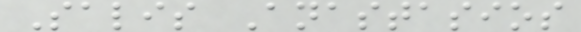Salis Anastasios
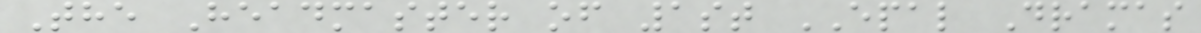The Headmaster of 1st EPAL Dramas
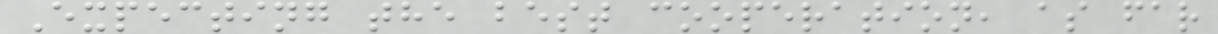Expecting the best cooperation, as far
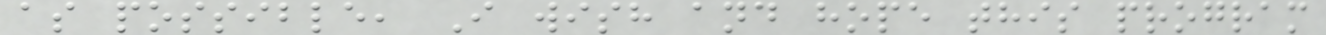as possible, I wish and hope this program
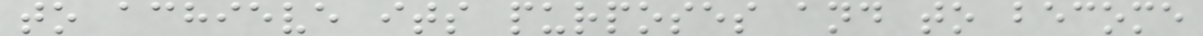to achieve its purposes and to become
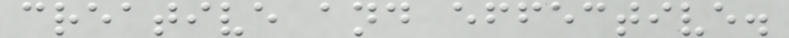creative and effective.
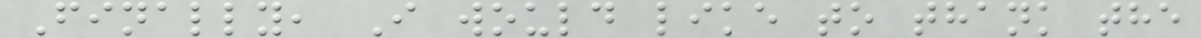Finally, I would like to thank the
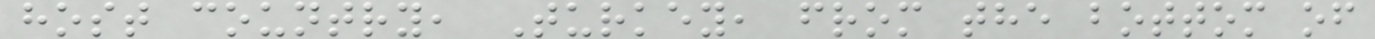host country, Turkey, from the bottom of
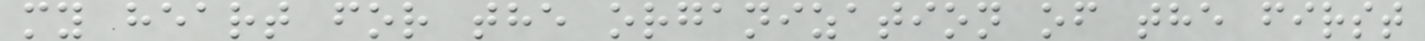my heart for the organization of the first
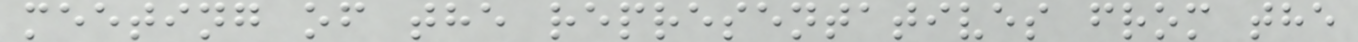meeting of the representatives from the
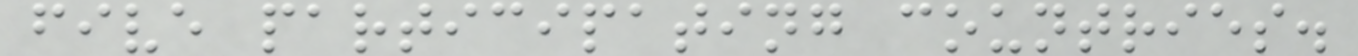five participating countries.
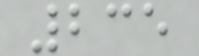235
